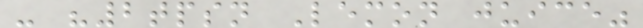- "2tpsn Lemon juice"
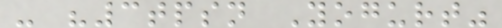- "3tpsn Yogurt"
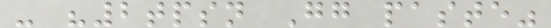- "2tpsn Gg paste"
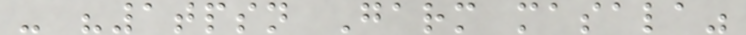- "1tpsn Garm masala"
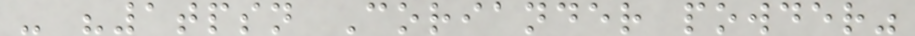- "1tpsn Coriander powder"
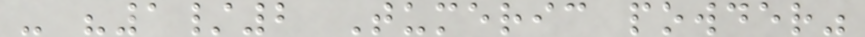- "1/2 Tumeric powder"
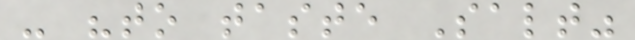- "to taste Salt"
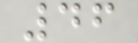46
